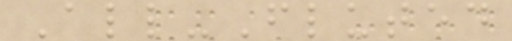All-Fluted
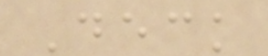Deck
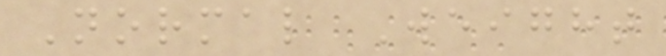Normal Weight
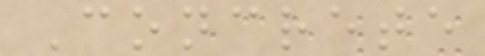Concrete
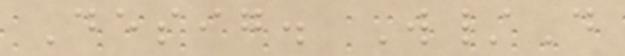Desig. W/D
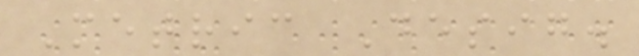Metric Desig.
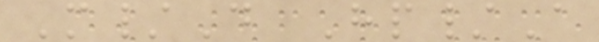M/D Hp/A
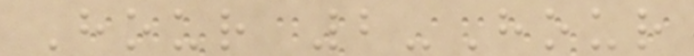Hour 2-Hour
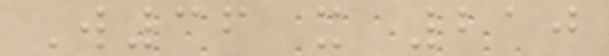W36 x 210
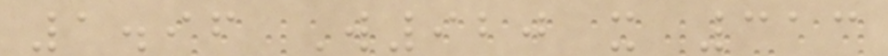1.96 W920 x 313
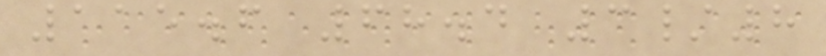115.6 68.4 3/8
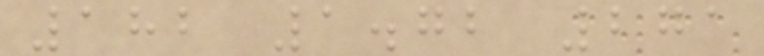182 1.72 271
